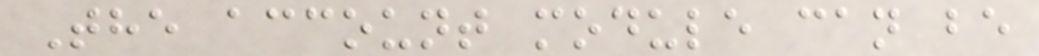The account module can be
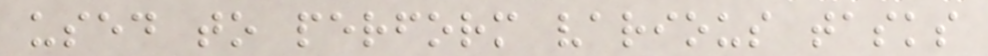used to perform various tasks
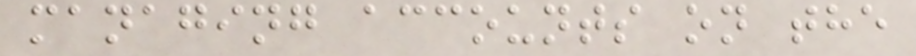managing accounts on the
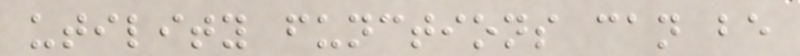utility functions can be
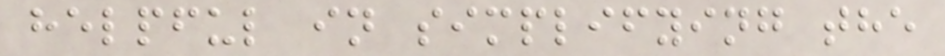helpful in simplifying the
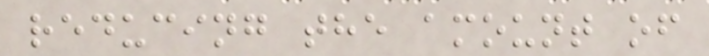reducing the amount of
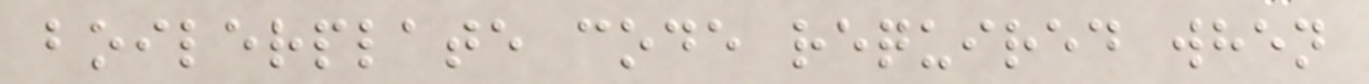boilerplate code required when
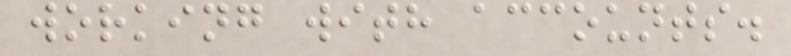working with accounts.
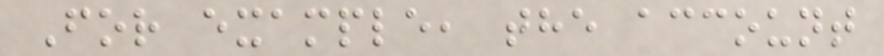For example, the account
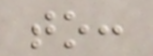to:
